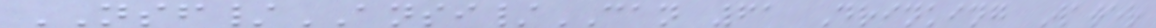NSF/ANSI/CAN 61 Drinking Water
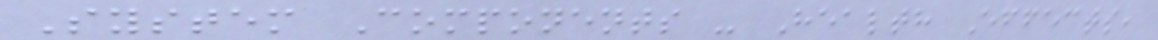System Components - Health Effects,
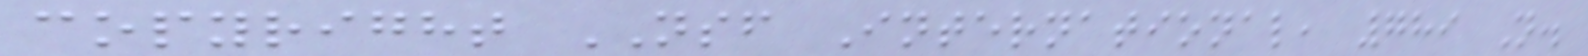copyright NSF International, 789 N.
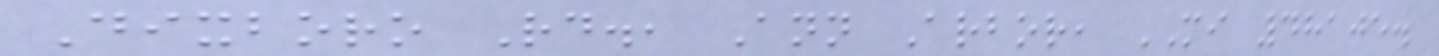Dixboro Rd., Ann Arbor, MI 48105.
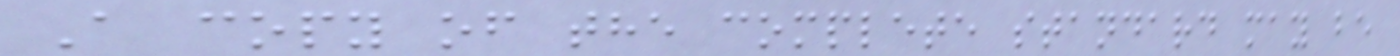A copy of the complete standard may be
